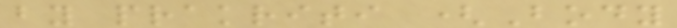by prakriti (Body
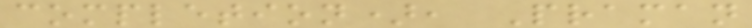completion), Praman
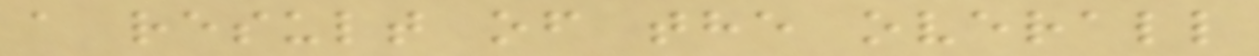a result of the overall
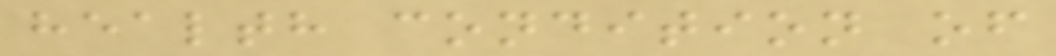health condition of
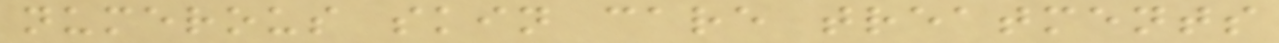numerous skin care treatments
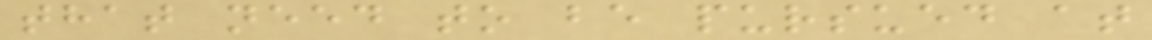that need to be pursued at
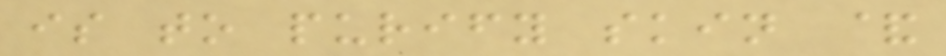is to purify skin &
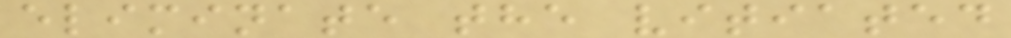eliminate the vitiated
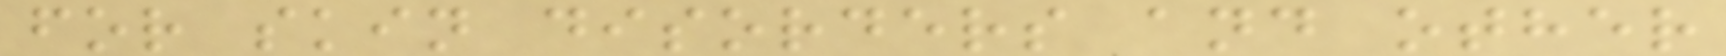for skin disorders and other
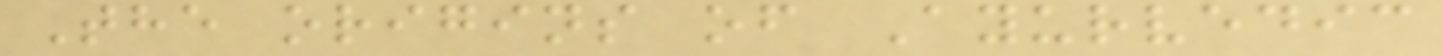The origins of Ayurvedic
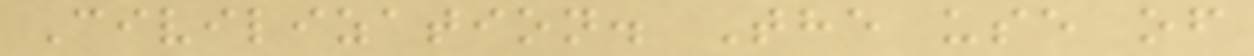Civilization. The use of
